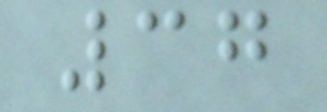37
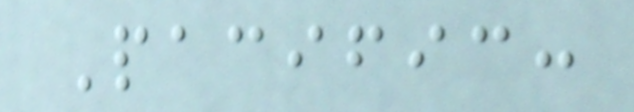Pacific:
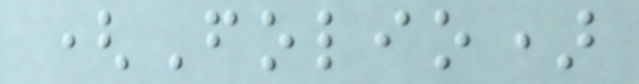(Folio)
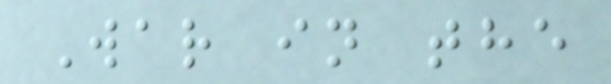War in the
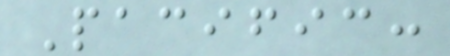Pacific:
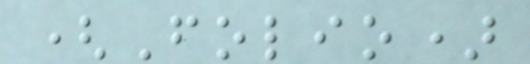(Folio)
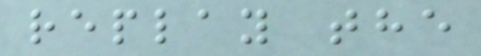replay the
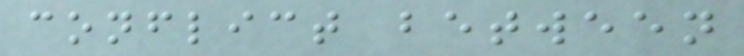conflict between
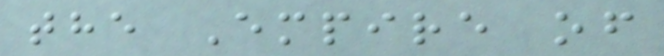the Empire of
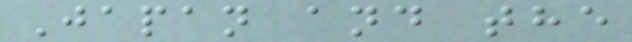Japan and the
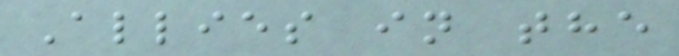Allies in the
